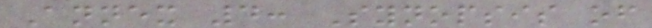Annex 4: Synopsis of
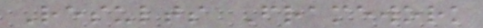Results Framework
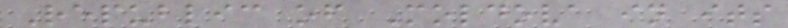Republic of Moldova in its
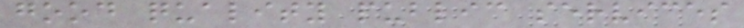good quality public services
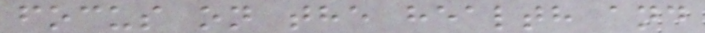focus on the health and
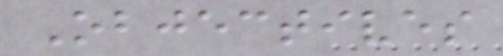Objectives
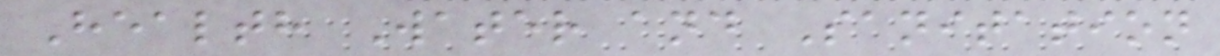Health Water and Sanitation
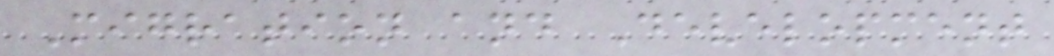Migration and Development
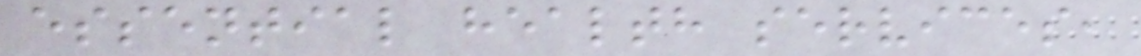essential health services,
